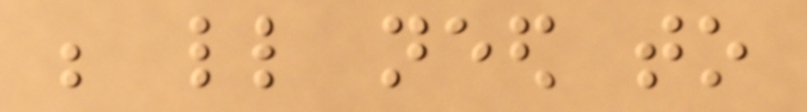be little need to
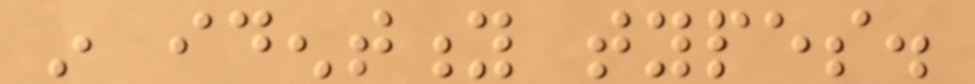in identity types.
